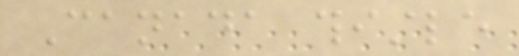Canada thistle
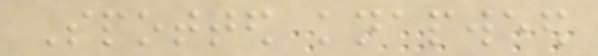Spotted knapweed
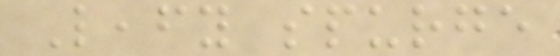Leafy spurge
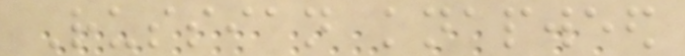Russian knapweed
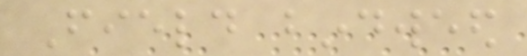Field bindweed
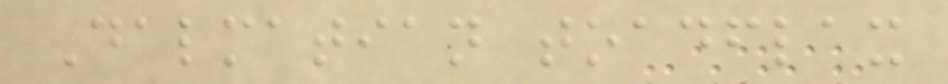Dalmatian toadflax
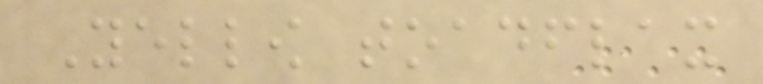Yellow toadflax
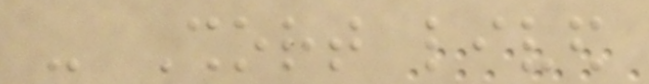- Short lived
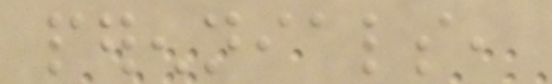perennials,
